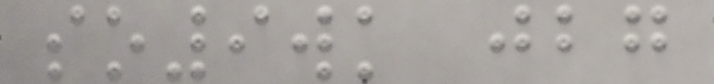so9wk jbg
